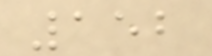152
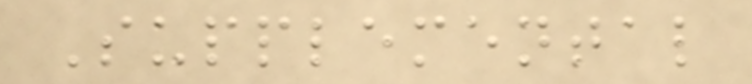Supplemental
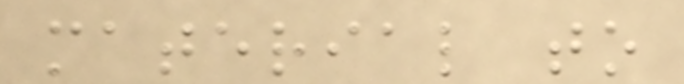material to
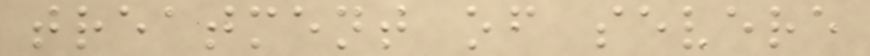treatment of severe
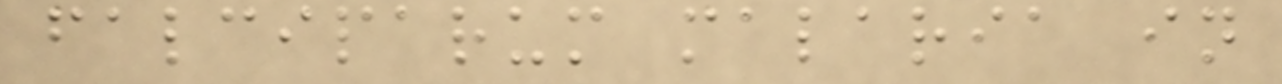falciparum malaria in
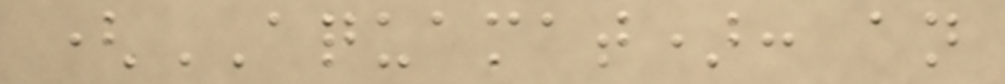(AQUAMAT): an
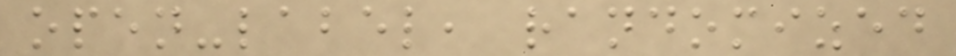open-label, randomized
